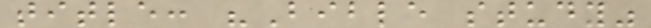title: "Bible study"
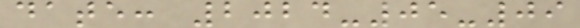date: 2024-05-09
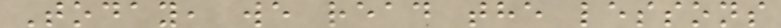Today, we read the lessons
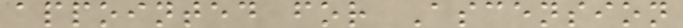appointed for Ascension
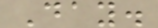Day.
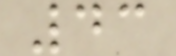43
